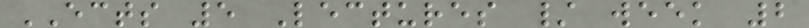ECTS 5 Lectures / week 2
